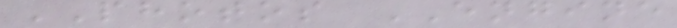PHOTOS ENGINE
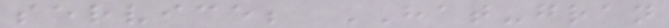service; HAT-gran
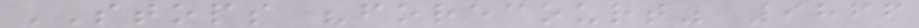STOPS "forecourt" 9866
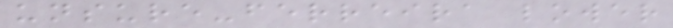unsure-ferreira lower
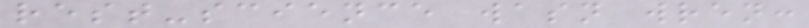rest-science wasn wren:
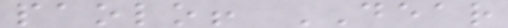paolo! DEAR
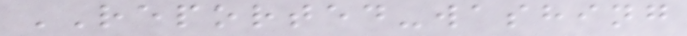REPORTED-washing
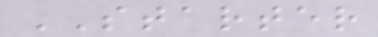STARTER
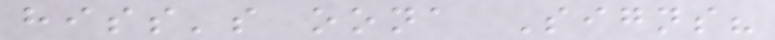hiss's oona Signs?
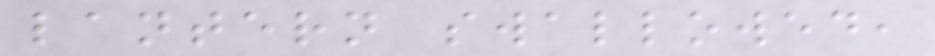lantern swallowed,
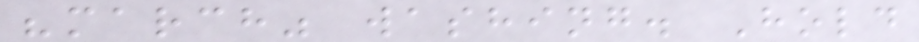"march" washing. Hold
